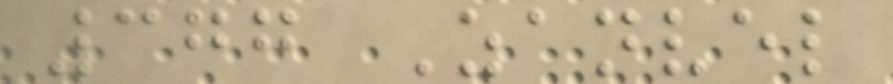377 Zanvel
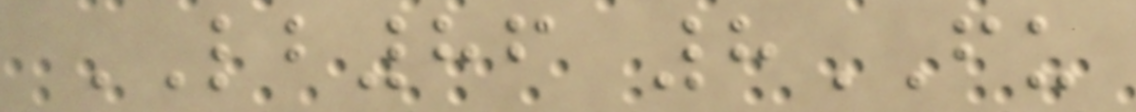LB86 8FU
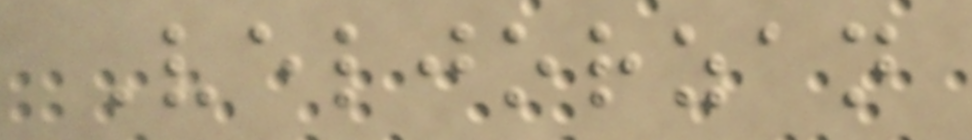Veljorzan
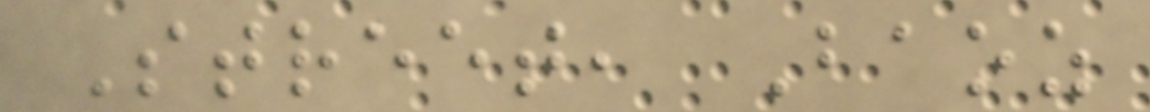Street, Baoz
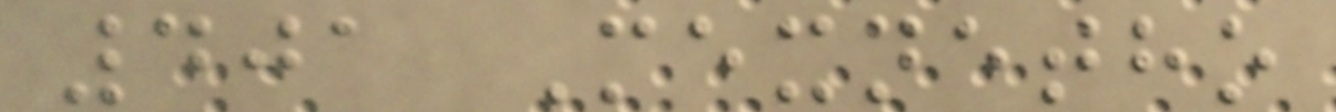401 Mexnetho
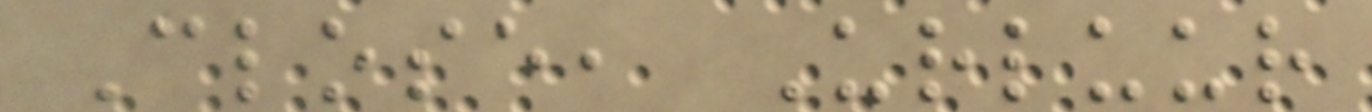Close, Urluur
